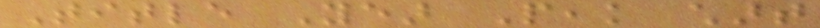Title Year Peak chart
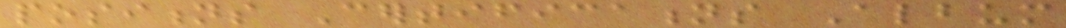positions Certifications Album
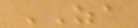ZA
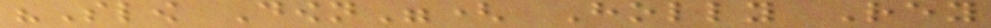"Slow Down"( Holly Rey
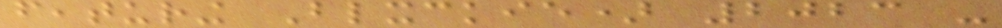featuring Blxckie) 2023 -
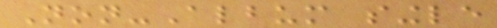Non-Album single
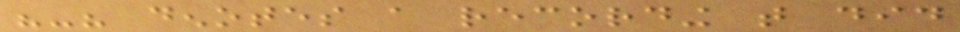"-" denotes a recording that did
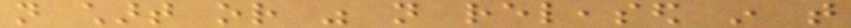not chart or was not released in that
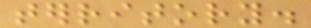territory.
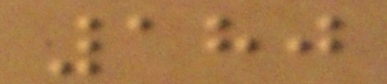180
